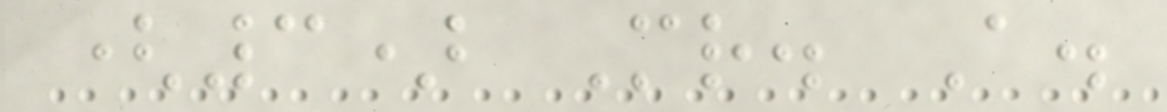(3) Mr. A.
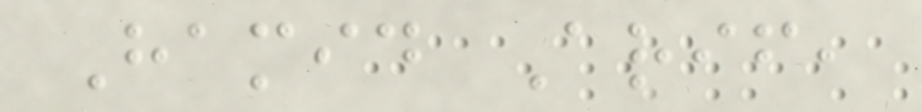Hamid Arif,
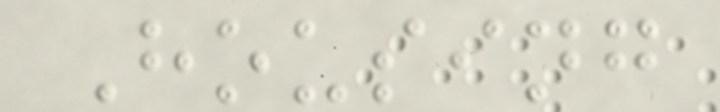Housing
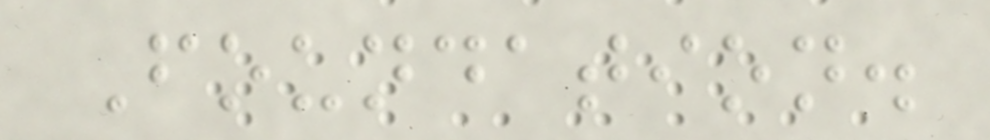Foundation.
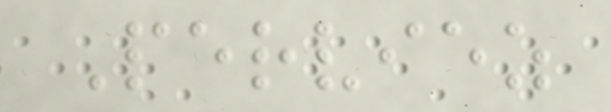Perviez
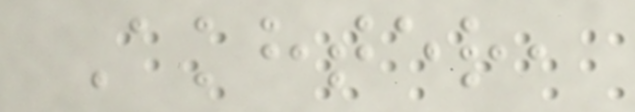Akhter,
